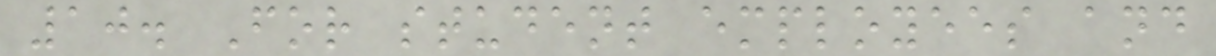10. For student employees and
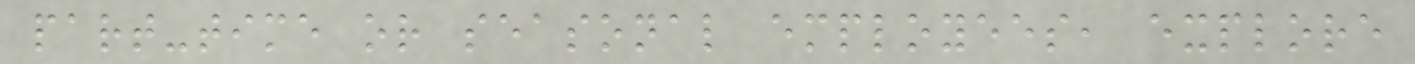part-time or seasonal employees, explore
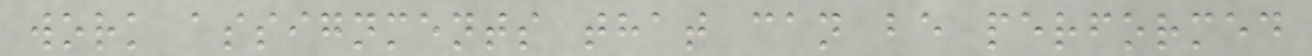work assignments that can be performed
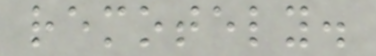remotely.
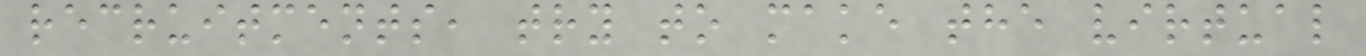recruitments, try to make the virtual
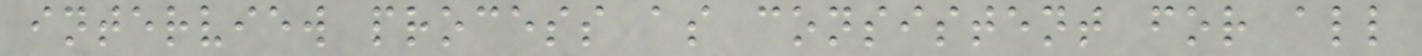interview process as consistent for all
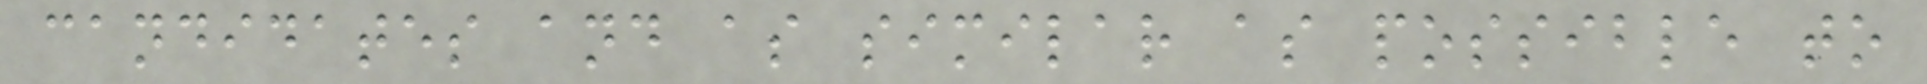candidates and as similar as possible to
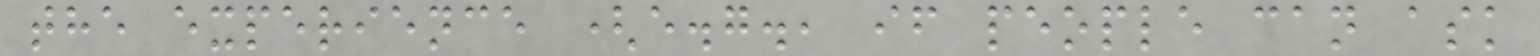the experience (e.g., if people can ask
